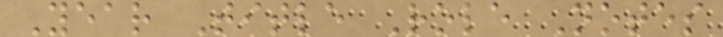Year Title Role Notes
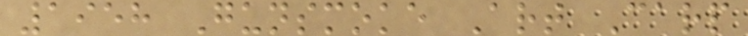1958 Gunsmoke Art Carp
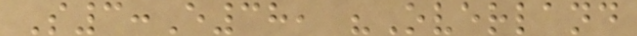S3:E38, "Overland
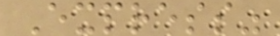Express"
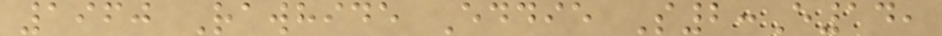1960 Rawhide Eddie S2:E14,
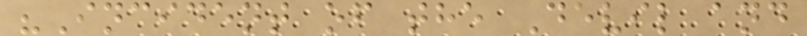"Incident of the Devil and
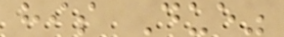his Due"
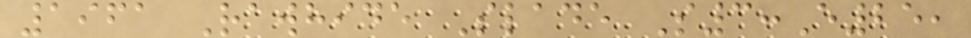1961 Rawhide Slade S3:E25,
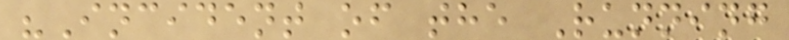"Incident of the Running
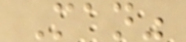Man"
